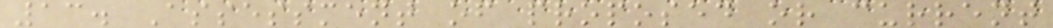13. Assessment of proposed or current
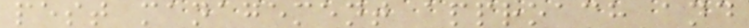pest management approach and
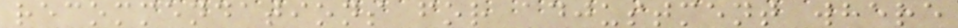recommendations for adjustment where
